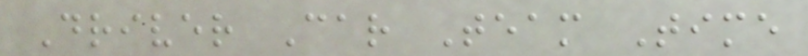Driver Car Team Time
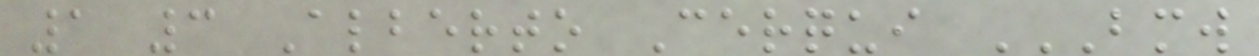1 3 Alberto Cerqui BMW
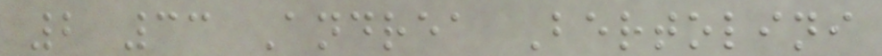2 33 Andrea Bertolini
